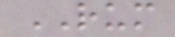RUM
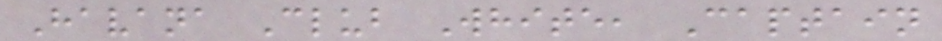Havana Club White, Captain
